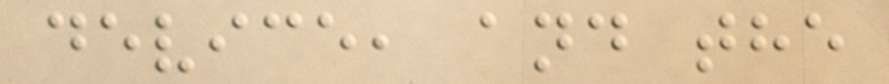device, and the
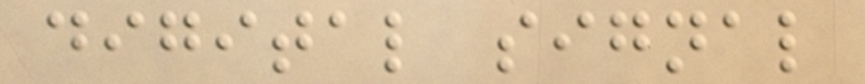digital signal
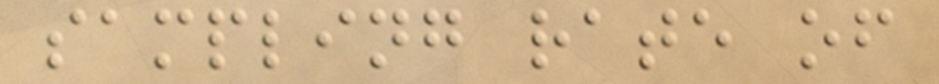sampling rate of
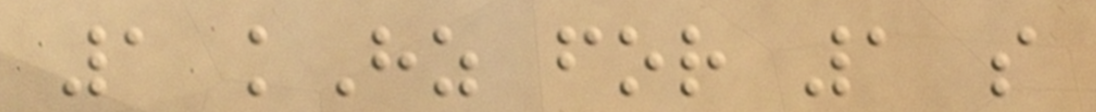1 kHz for 1 s
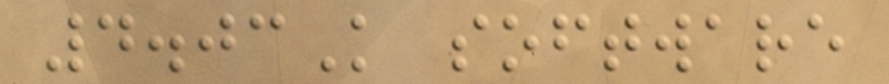4.03K software
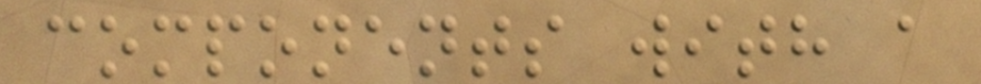components with a
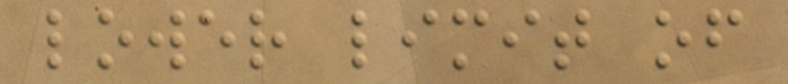lower limit of
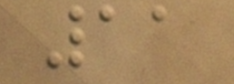11
